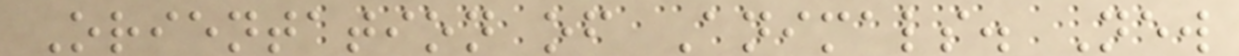Orientation of Animals. New
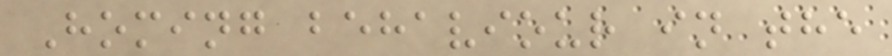Homing behaviour in the
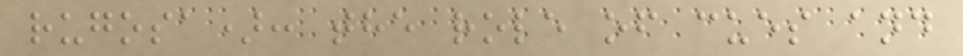rugosa): the role of cues and
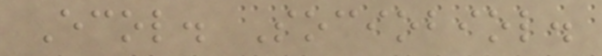Ecol. Sociobiol.
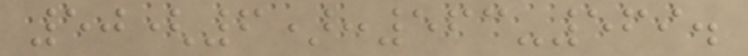50(6):563-569.
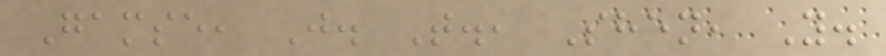Gamse, J. T., Shen, Y.
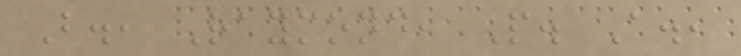B., Raymond, P. A.,
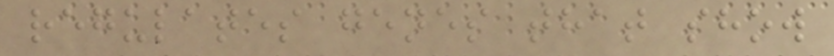regulates genes that show
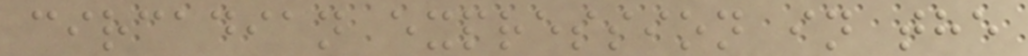circadian expression in the
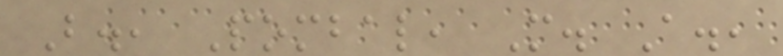B., Pombal, M. A.,
